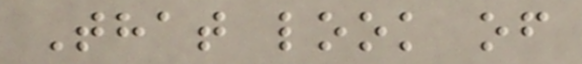That look of
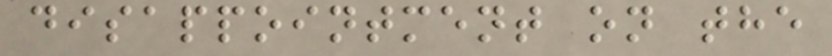disappointment on the
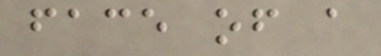face of a
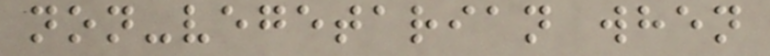non-vegetarian when
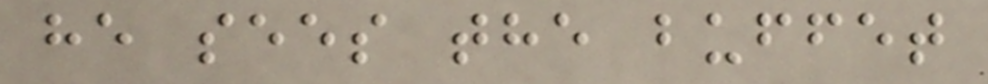he sees the buffet
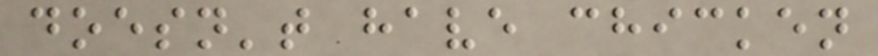doesn't have chicken
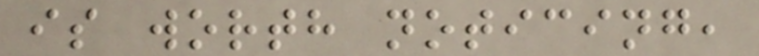is worth noticing,
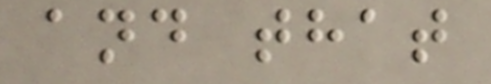and that
